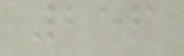256
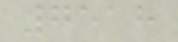7518
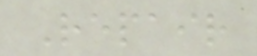Repair
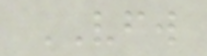VFW
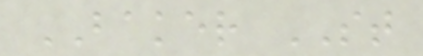BAKER ST
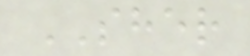SHER
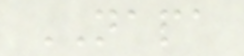NAPA
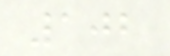102
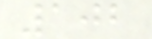102
